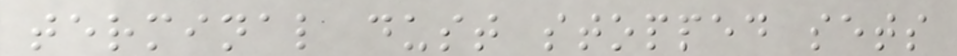terminal dust stopped sets
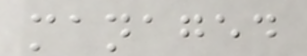managed
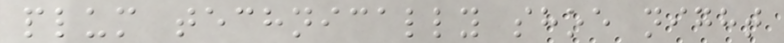plum technically shoe night
